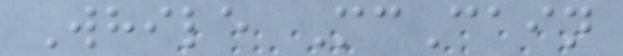While McCain
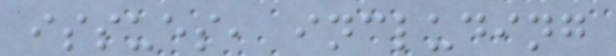issues, including
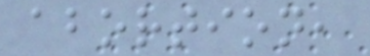abortion,
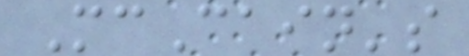McCain's
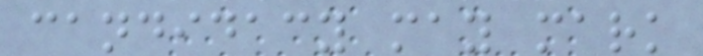candidacy may mark
